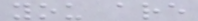you are
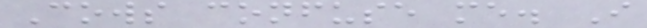Cows confuse me. I
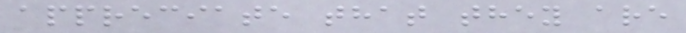appreciate that they are
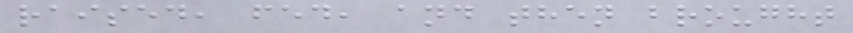raised, fed, and then brought
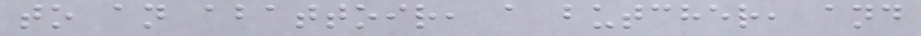to an abattoir, a butcher, and
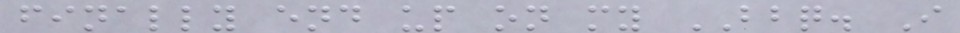finally end up on my BBQ. I
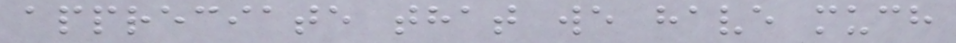appreciate that we have much
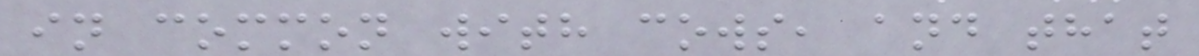in common with cows, and that
